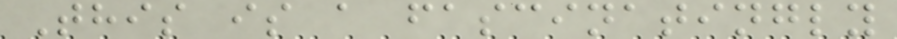This is a fascinatingly
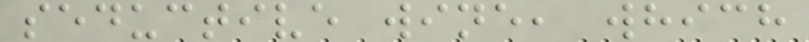seductive wine, which
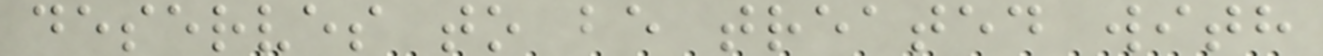deserves to be treated with
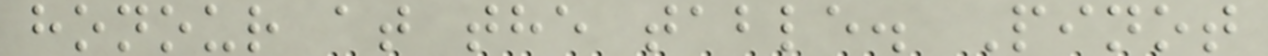honour at the table. Pinot
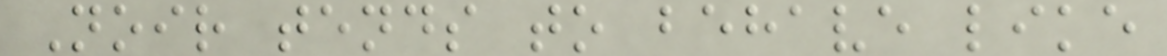Noir tends to behave like
